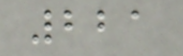221
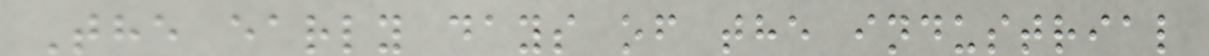The early days of the industrial
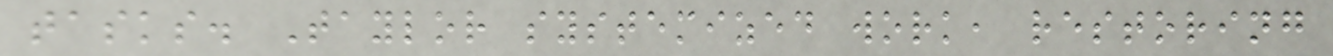tasks. Taylor systemized work, restoring
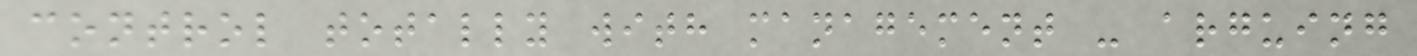control totally with management - arguing
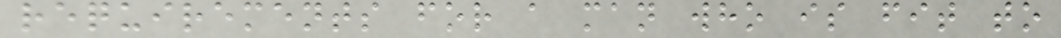requirements for a man who is fit to
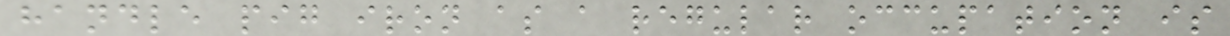handle pig iron as a regular occupation is
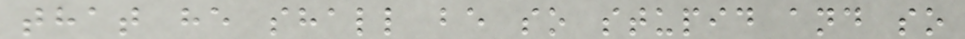that he shall be so stupid and so
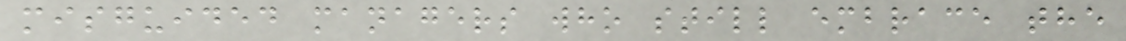misguided managers who still embrace the
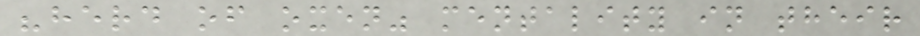"herd of oxen" mentality in their
